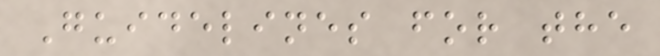Guidelines for the
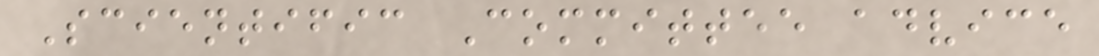Scientific Committee advice
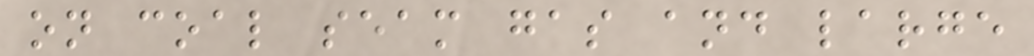on coal seam gas and large
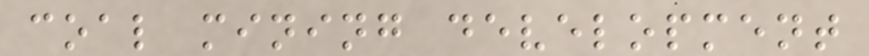coal mining development
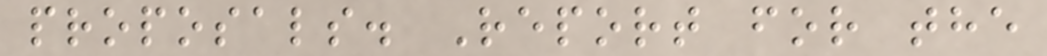proposals. Report for the
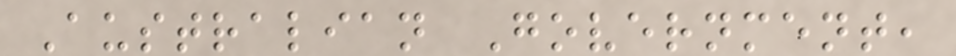Australian Government,
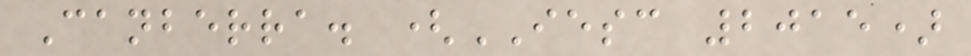Canberra. (IESC 2015)
